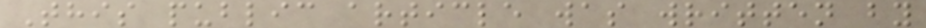This public article was written by
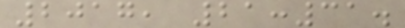2017, 21:31.
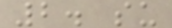2. su
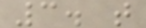3. t
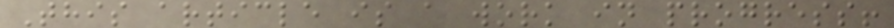This article is a work in progress!
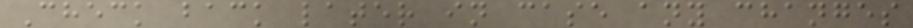Check back later in case any changes
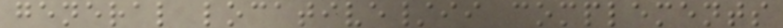general locative/ii complements
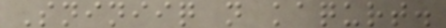Sniniiq n kaqurt.
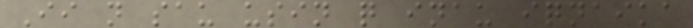Ii n sau usin q inau iqnaika
